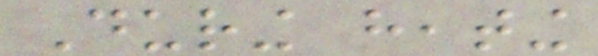During heating
